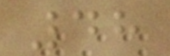48
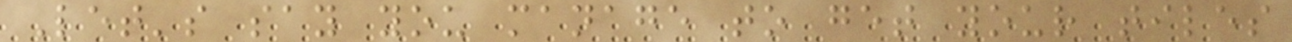Let's say you manage to get your tiles
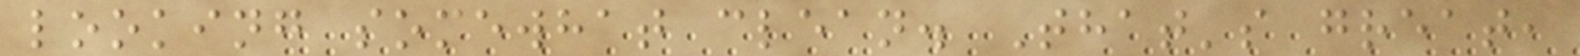looking somewhat clean. That's great,
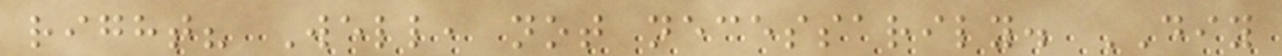right? Well, not necessarily. DIY
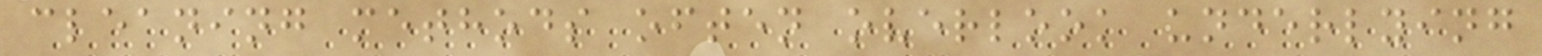cleaning methods often overlook underlying
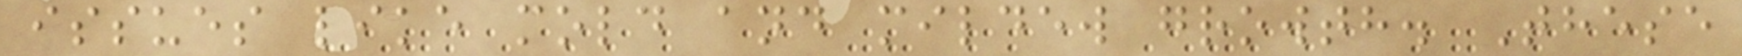issues like mold and mildew growth. These
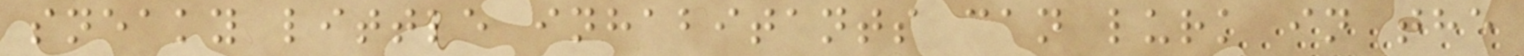sneaky little inhabitants can lurk in the
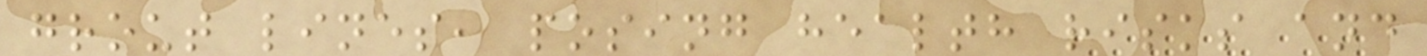grout lines, posing health risks and
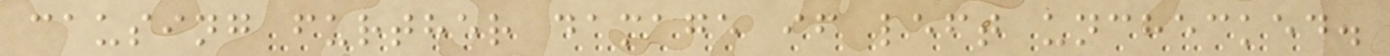causing further damage if left unchecked.
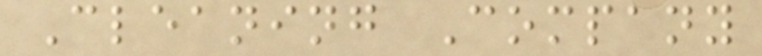Cleaning Company
